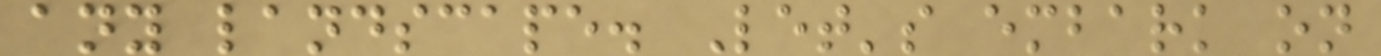any landscape. Let's embark on
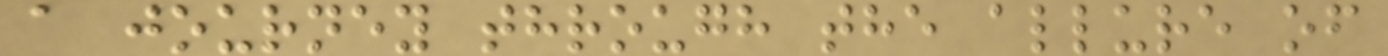a journey through the allure of
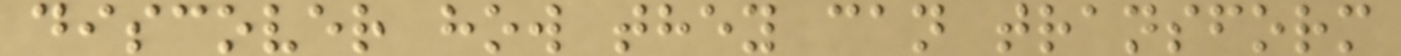discover how they can transform
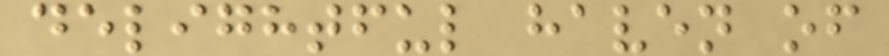delightful haven of
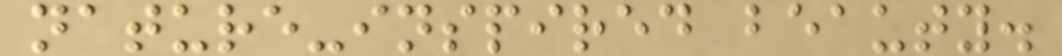nature-inspired beauty.
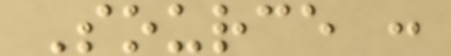Source :
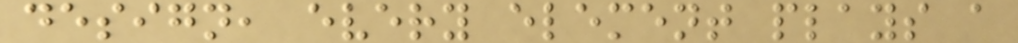design, every element plays a
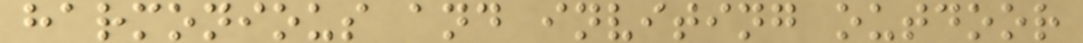harmonious and inviting outdoor
